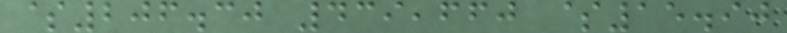$206.30 439,660 $15.90
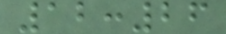12:26
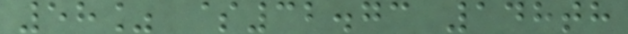58% $32.73 148th
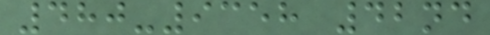480-9358 42nd
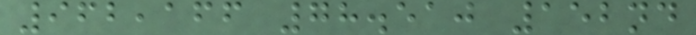962,166 78.510 152nd
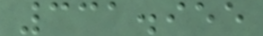331.955
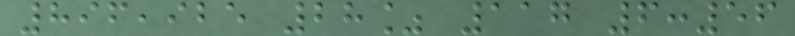896,925 28% 117 6:56
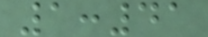1:41
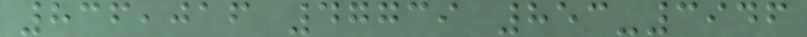836,016 47739 853-3946
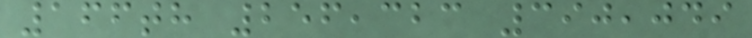166th 256,323 390,049
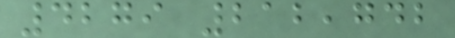4279 212,742
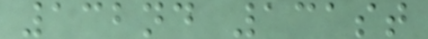132nd 131st
